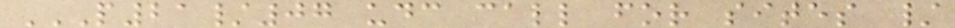P21/07 UDC CALL FOR SITES /
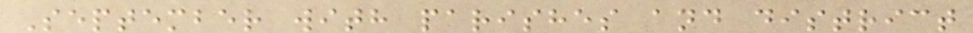September with parishes and district
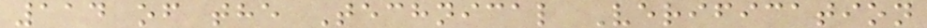114 of the Technical Verification
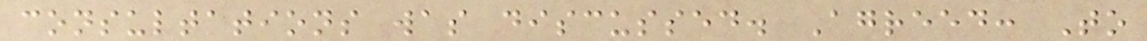consultations was discussed. Agreed: To
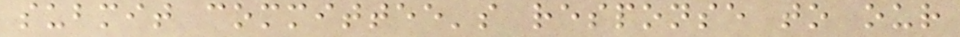submit committee's response to our
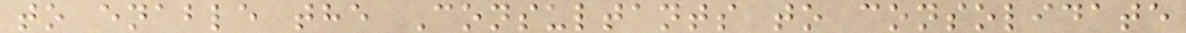to enable the Consultants to consolidate
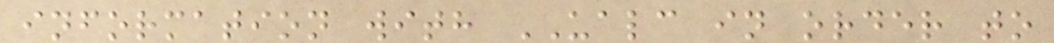information with UALC in order to
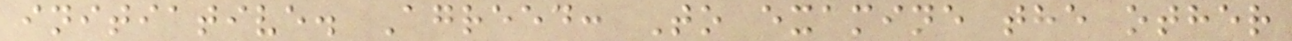initiative. Agreed: To examine the other
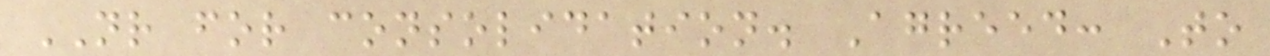NR for consolidation. Agreed: To
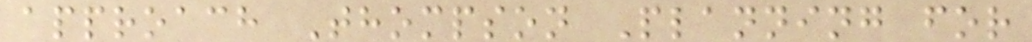approach Thompson Planning for
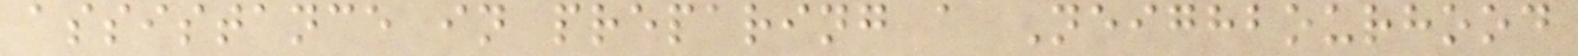assistance in preparing a Neighbourhood
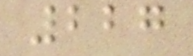227
